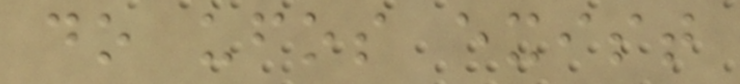do ufos exist
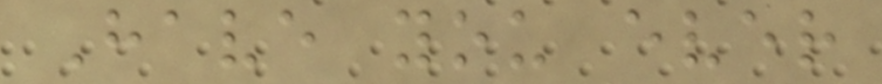Have you ever
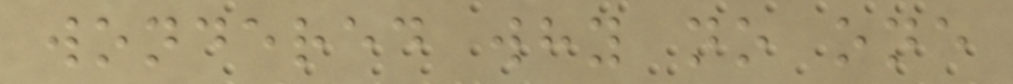wondered why no one
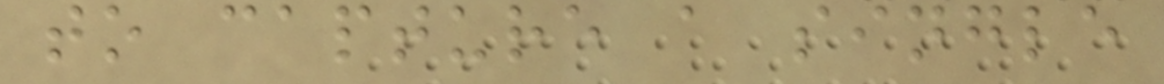to capture a single
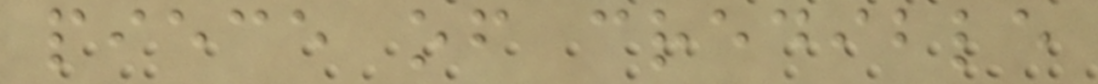piece of credible
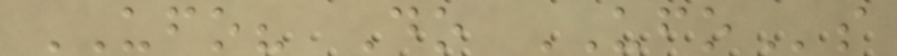UFO? Do UFOs
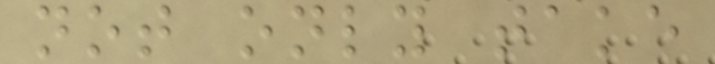not only take
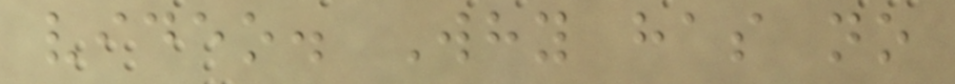video. Why has no
